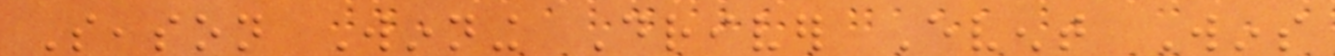Season Winning Driver Event Wins
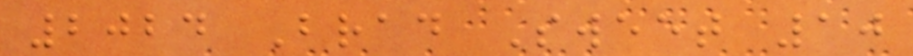2024 Brad Sweet 10
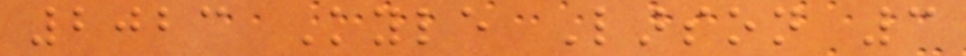2023 Kyle Larson 3
